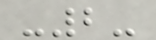-2-
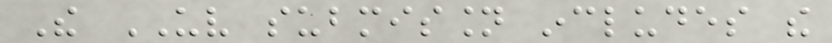The UV submission includes the
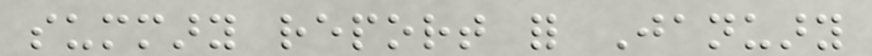summary report for January
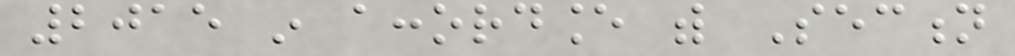2015 in accordance with Section
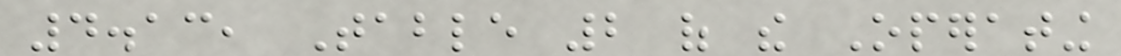4.13, Table 2 of the Operating
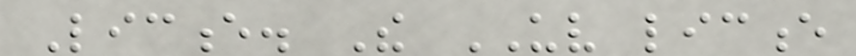Licence. The UV licence
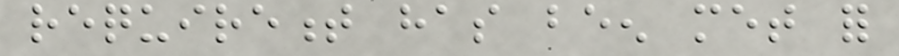requirement has been met for
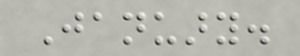January.
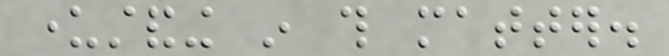understanding in this matter.
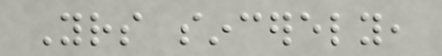Yours sincerely,
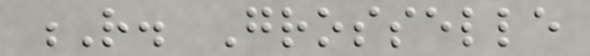R. Grosselle
